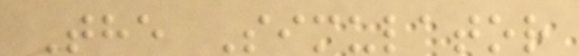The Simulator
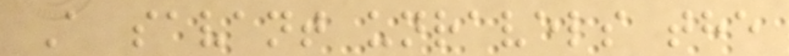A savant unravels the
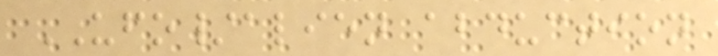UFO/alien abduction
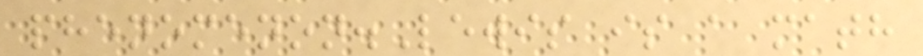phenomenon.Lewis is a math
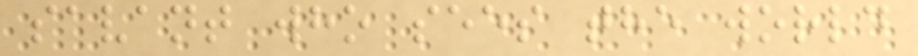savant who sees the world
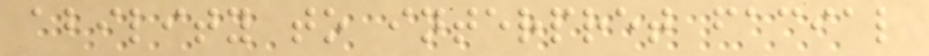ability to interpret facial
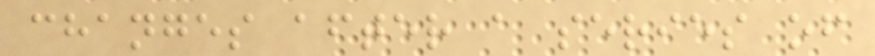changes after a series of
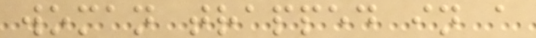woman trapped in a
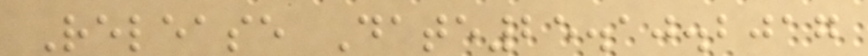Release Date25.10.2017
